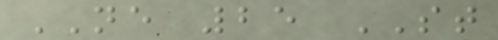NE 25 ST
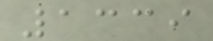1339
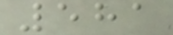581
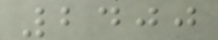2400
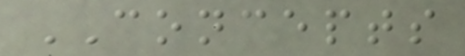CONCEPTS
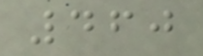460
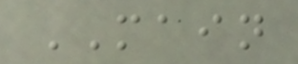MAIN
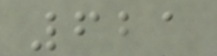621
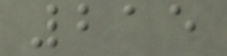215
